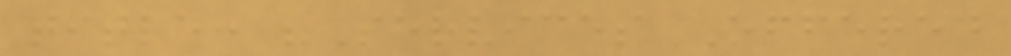title: "Services Offered
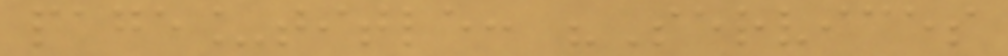page_title: "Services
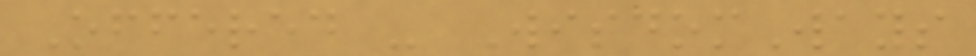Offered - WisdomWays
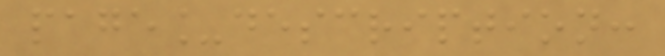page_description:
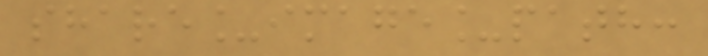share_image_path:
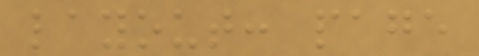layout: page
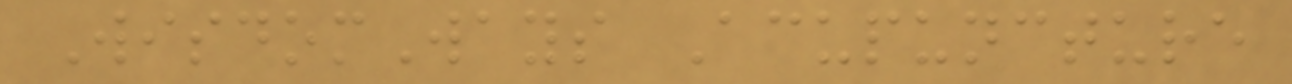WisdomWays Acupuncture
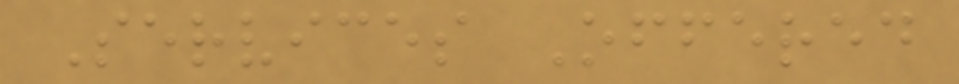Services Offered
